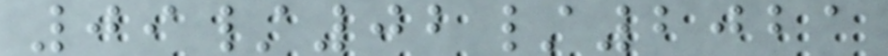09/02/2021
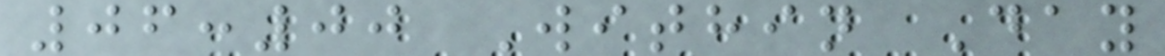06:00 Within Day
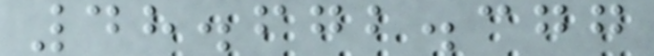48.672.377
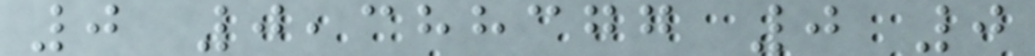0 0,388377 0 0
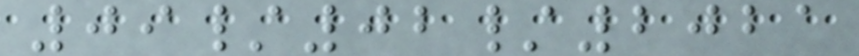09/02/2021
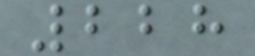228
